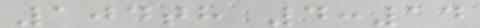104th 4:14
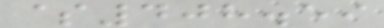$408.59
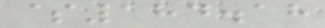$184.18
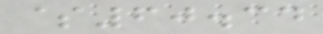$60.34
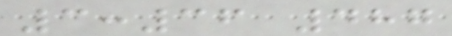3:36 487
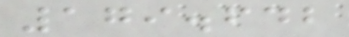179.642
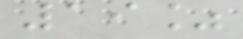19%
